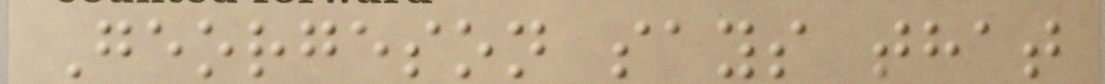Georgeson says that
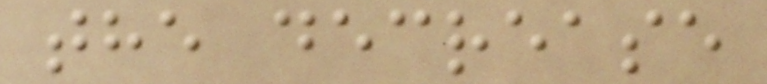the decrease
